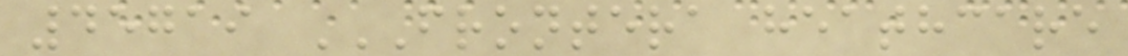45719 FRONTERA HEATHCARE
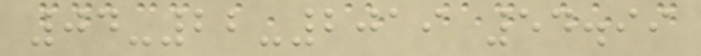04-22-2019 54.99
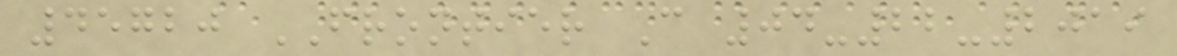45720 FRONTIER C 04-22-2019
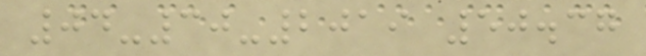04-30-2019 50.37
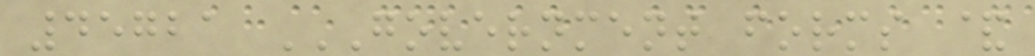45721 GOVERNMENT FORMS &
